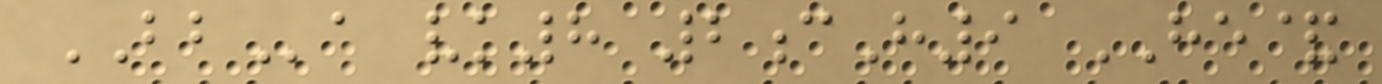BBa vk8 2cH9 HE&
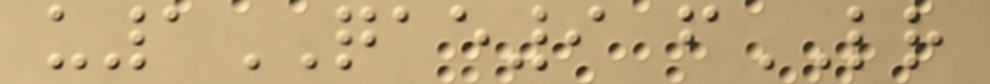u1QAE9 fLR
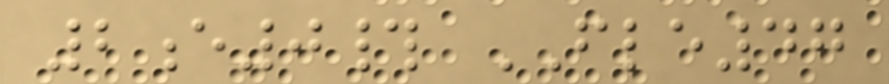2e0# FLE47
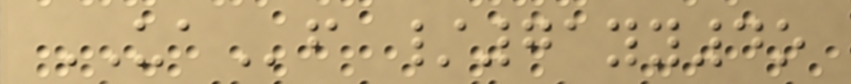UAf /71yy4o
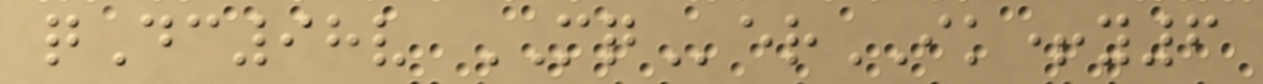qDc98v MQerIK+y6
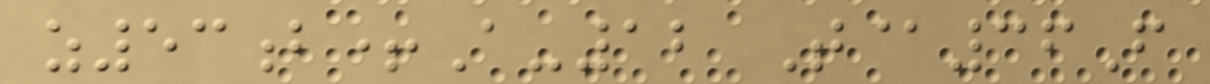z53b+A-12 T@36F
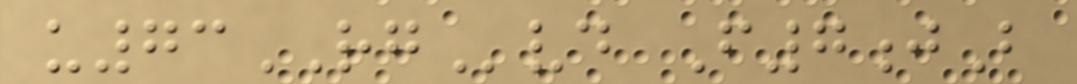u73RGvd F7jB
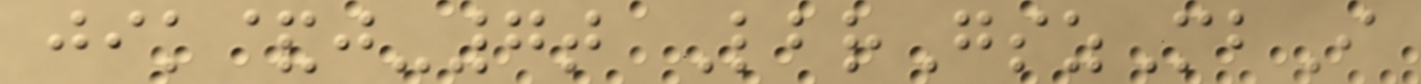jik&j-7t LbrGszMbI
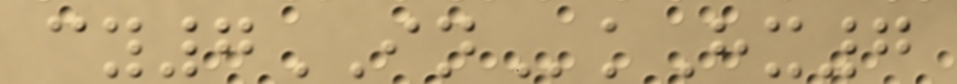cy7INkHx7
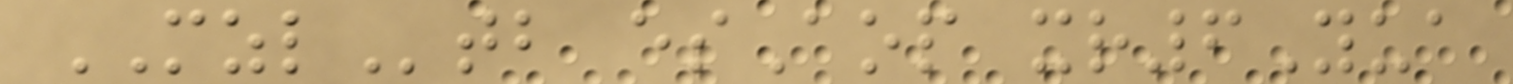MZLtb esAop xr6Yua
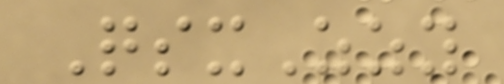QsxZzy
